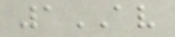1AV
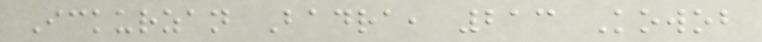Ickurzan Badra, 213 Kowob
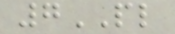7PL
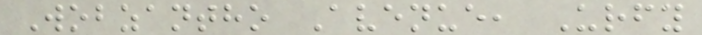Wobzantho Avenue, Urfy
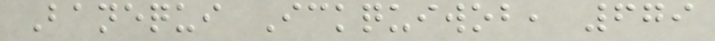Banequi Ickquiwob, 679
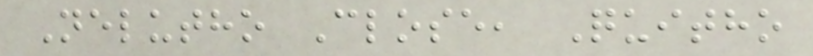Nelutho Close, Quitho
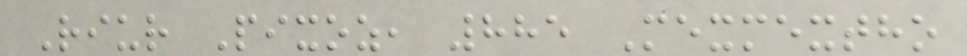Riur Pixoz, 885 Mexmextho
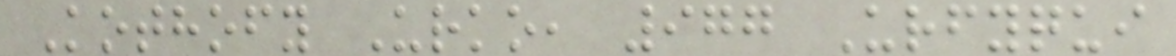Kothofy Urko, 977 Urfyqui
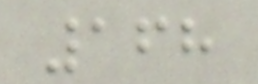168
